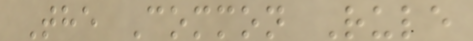The Common Rule
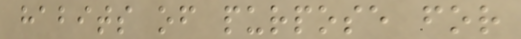habits of purpose for
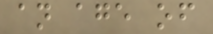an age of
